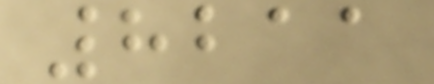8211
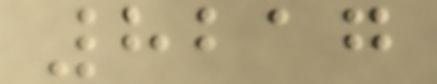8217
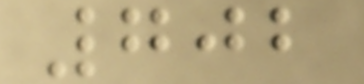702
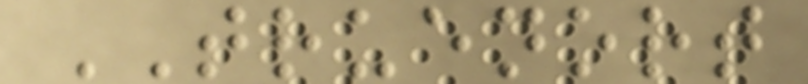TRUENORT
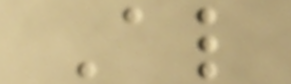Al
